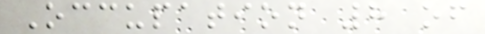Occupation 8 of
